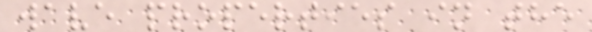wave properties in the
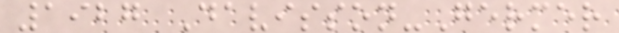1927 Davisson-Germer
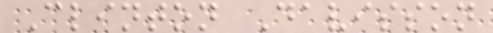Clinton Davisson
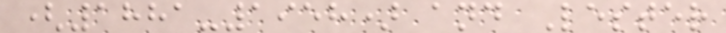(1881-1958) and Lester
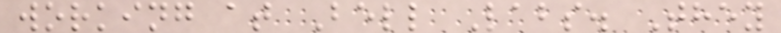working at Bell Labs. They
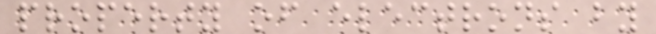property of electrons by
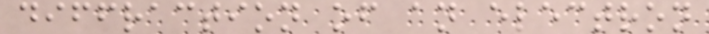diffraction of an electron
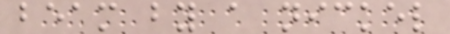beam by a nickel
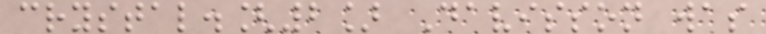crystal.[2] Davisson was
